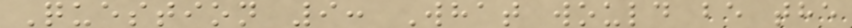Question 9: What would be the
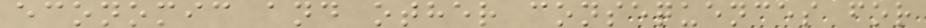economic and other consequences for
